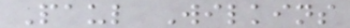Paul Wilkins
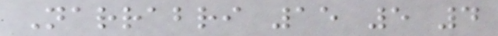Narrabri 15 5 4
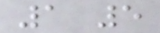1 5
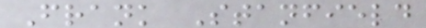Frank Stanfield
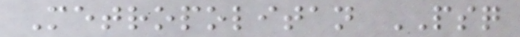Metropolitan PSQ
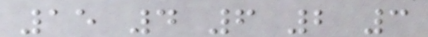15 4 6 2 3
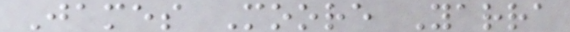James Moore Yarra
